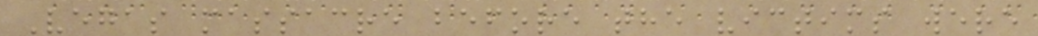Vegas massacre before the victims were
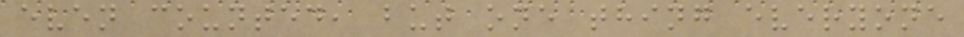even counted, but one thing everyone
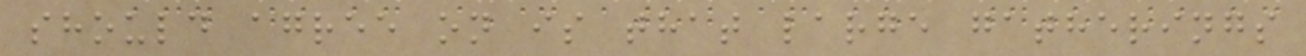should agree on is that large gatherings
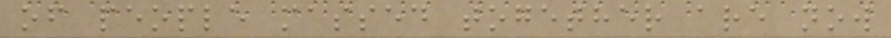of people massed together are now
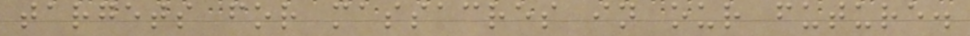targets for massacres in our future.
